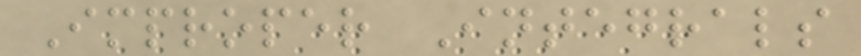Improper Integrals
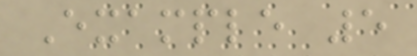Example 5
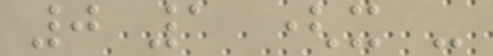0 1 (x -
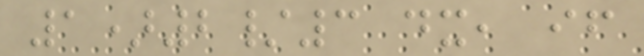1)2/3 dx, if
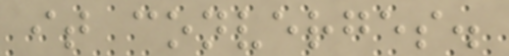it converges.
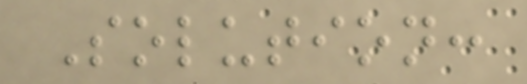Solution:
